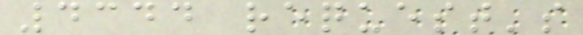4344 request's
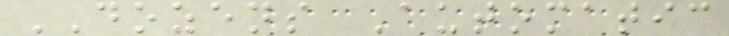DOZENS Automatic
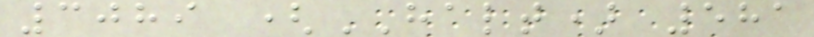3089 (HALT) 581
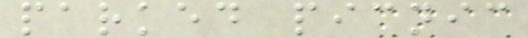parked picnic
